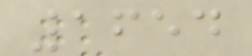1654
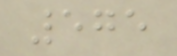575
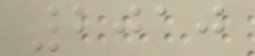2010
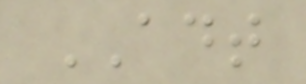ADT
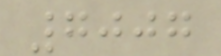7007
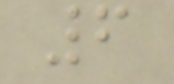6
